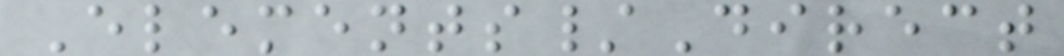Elements/Direct
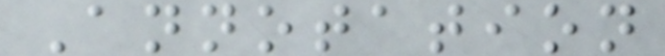Annotation
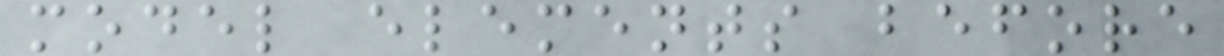model elements before
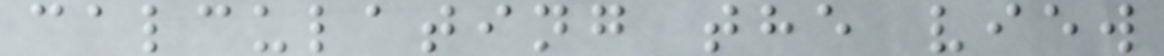calculating the view
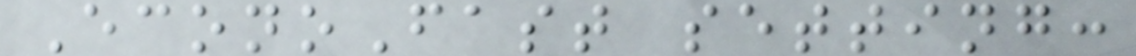EconoFast setting:
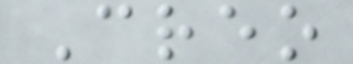Creo
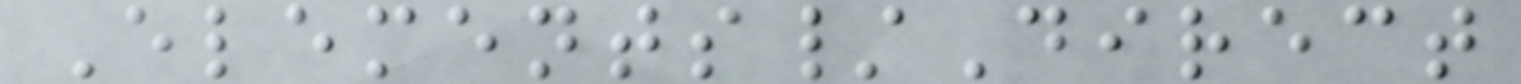Elements/Direct
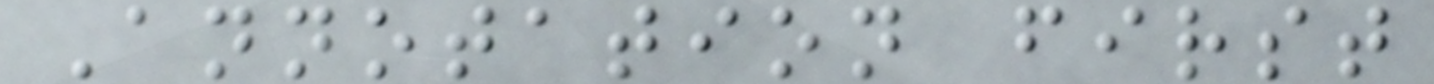Annotation first
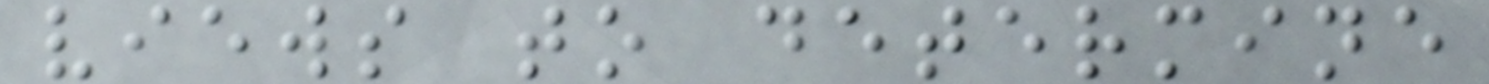views to determine
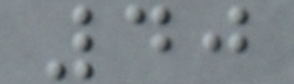40
